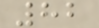82
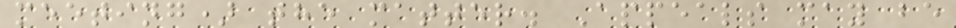meeting) the matter. Appeals may be
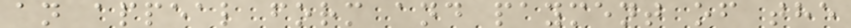an appeal form and payment of the
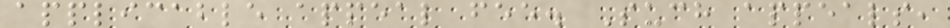applicable appeal fee. Such appeals,
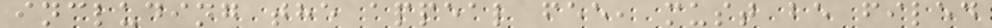including the appeal fee, must be filed
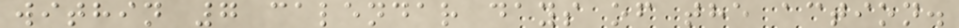within 7 calendar days of the action.
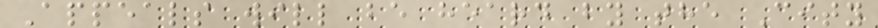Appeals will be heard by the City
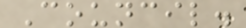Council.
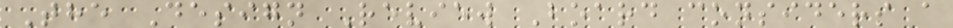The Design Review Board considers a
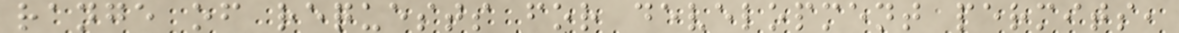range of requests for development permits,
